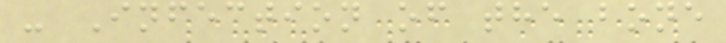- Infection of the bone
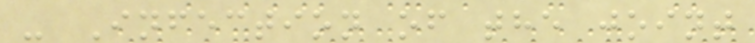- Infection of the joint
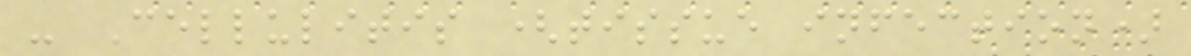- Cellulitis (tissue infection)
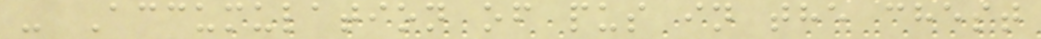- Accumulation of pus in the chest
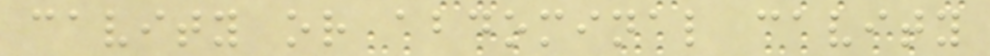cavity or abdominal cavity
